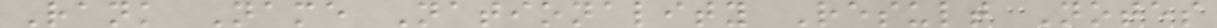Rank Name Nationality Result Notes
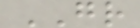GR
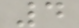4
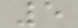5
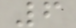6
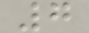7
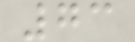73
